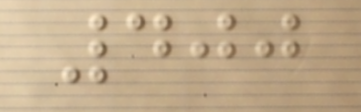400
